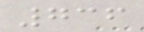736
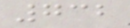732
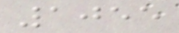1055
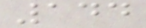144
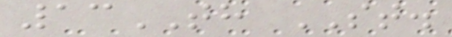13TH ST.
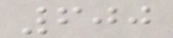600
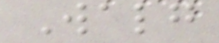Walg
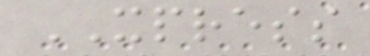XPRESS
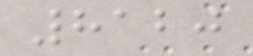8120
